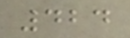424
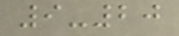9-20
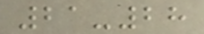21-28
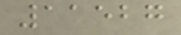11527
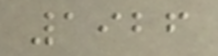1926
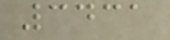3431
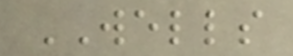WELLS
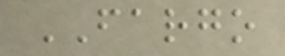FARGO
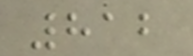812
